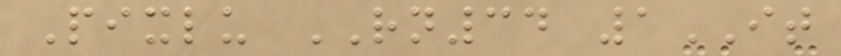Pixlu RN34 1IT
